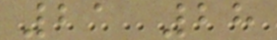21 28
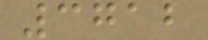3712
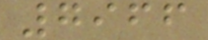7966
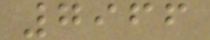7966
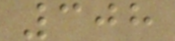308
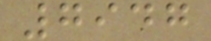7947
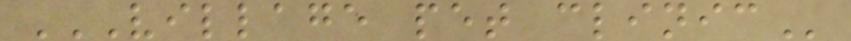VILLAGE PET CLINIC
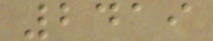2419
